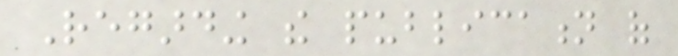Regarding the publication of
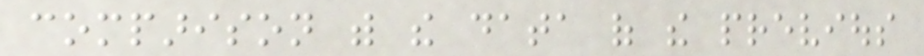comparison with the data of the previous
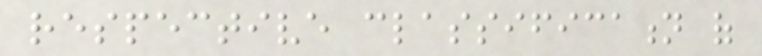respective classification of
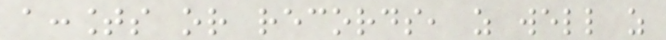accounts or records, as well as
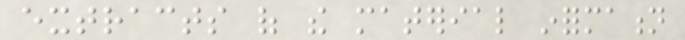extracts of the material information
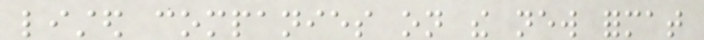listed companies on the new format
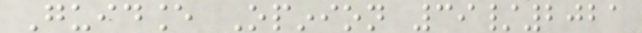Guidance Opinion 39/2021
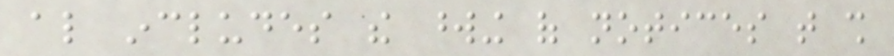also includes the wording of notices that shall
